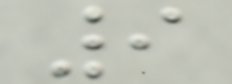9
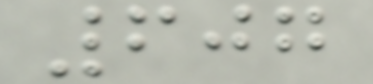607
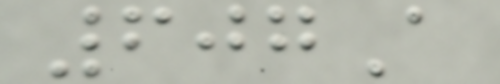607A
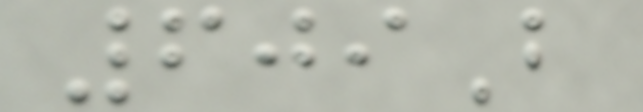609B
